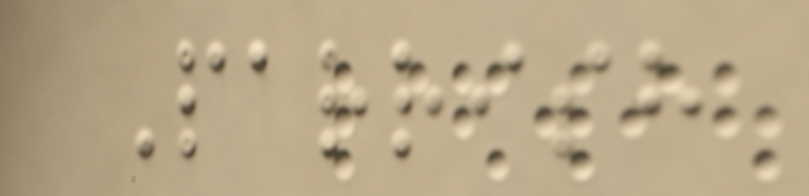Parrish
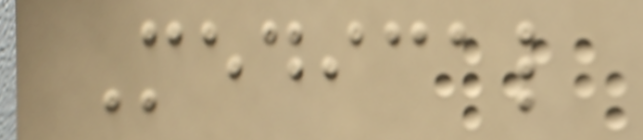Medical
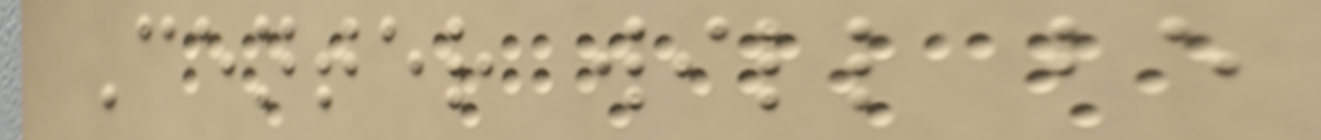Center will be
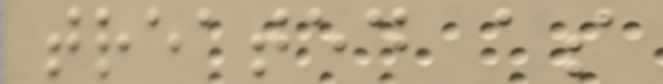treated as
